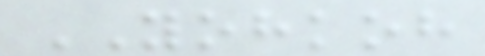YOHKOH
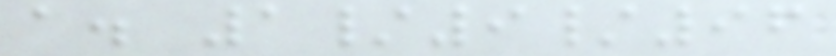a. 1/9/96
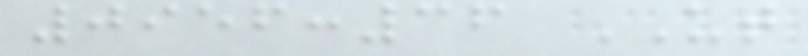0956:36 UT
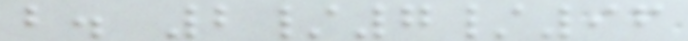b. 2/7/96
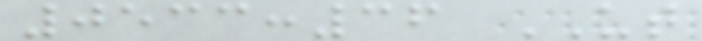0533:36 UT
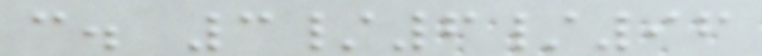c. 3/6/96
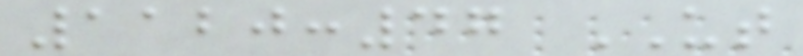1120:47 UT
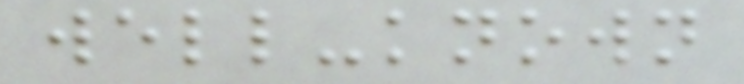well-known
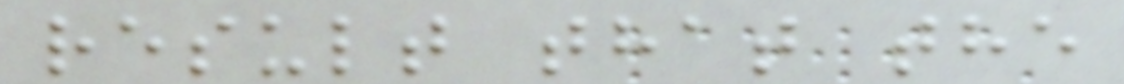result that the
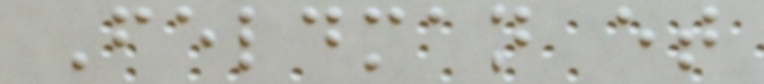Feldman et
